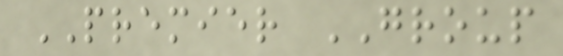PREMIER GROUP
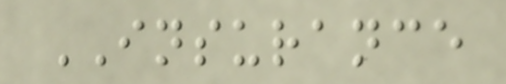INSURANCE
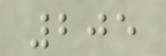205
